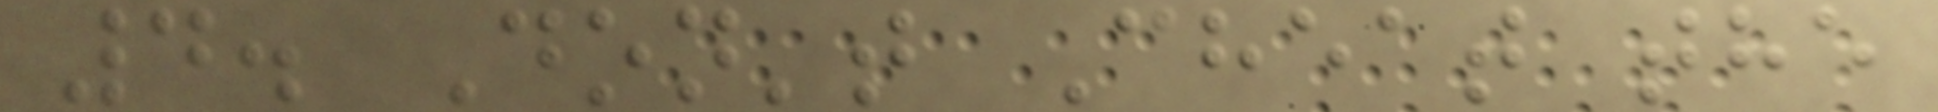4. Don't Cheat the
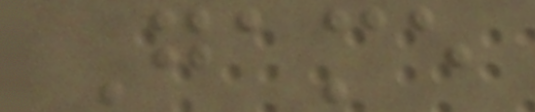Game
